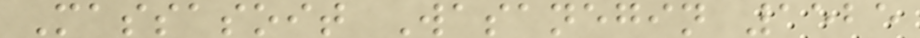Massasoit Wasanegin 1525
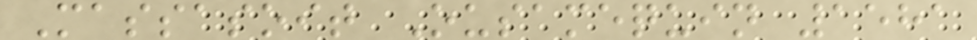Massasoit Ousamequin 1581
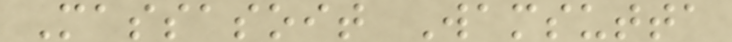Massasoit Wamsutta
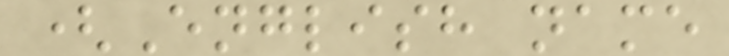(English name
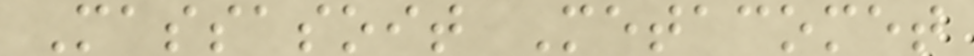Massasoit Metacomet
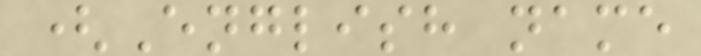(English name
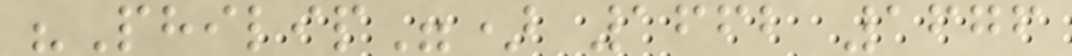"Philip") 1662 1676
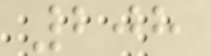208
